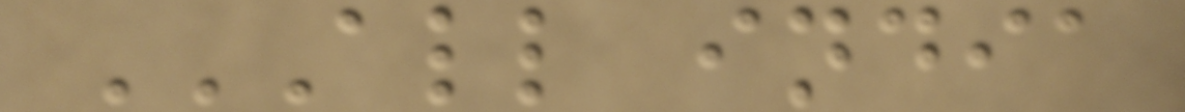ALL INDIA
